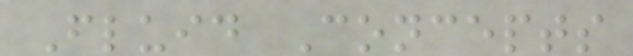Fluid Concepts
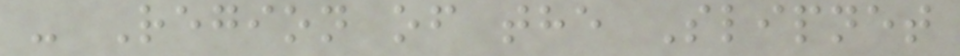- Region of the Slipnet
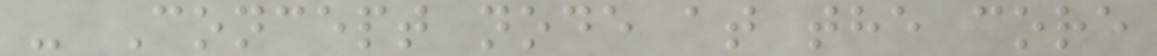- Concept node at the core
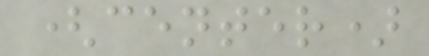(center)
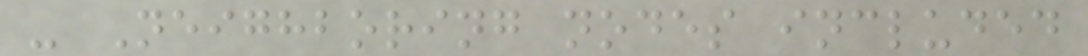- Neighboring nodes included
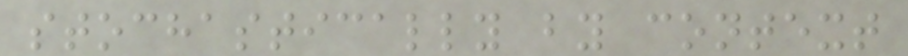stochastically by context
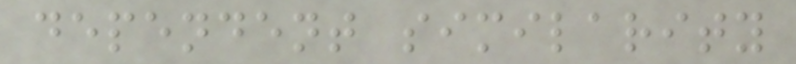dependent similarity
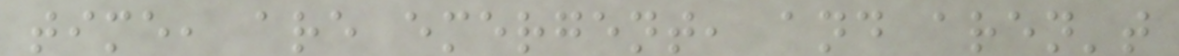time, are emergent, and aren't
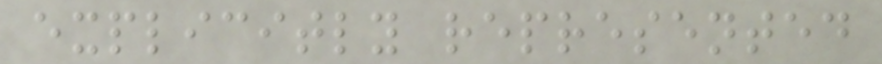explicitly represented
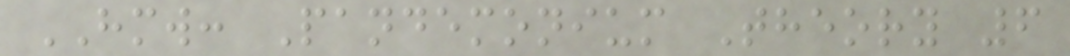HMW: Pandemonium Theory 6
